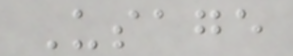Usage
